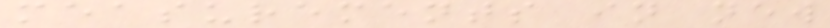measurements in new
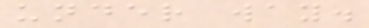under way.
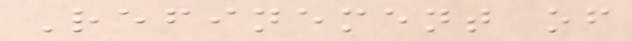Refinement of
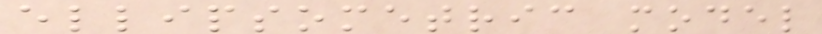ellipsometric model
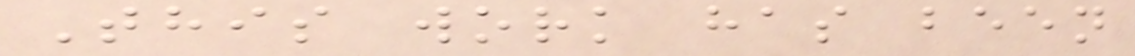This work has been
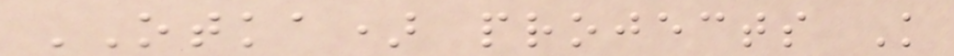OTKA) projects K
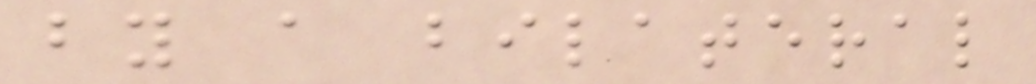by a bilateral
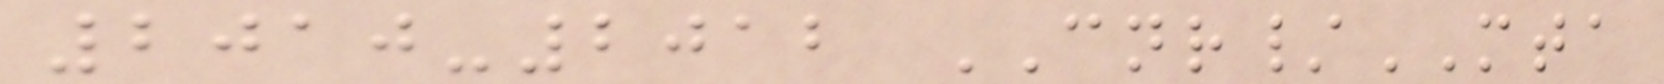2010-2012 CNR/MTA
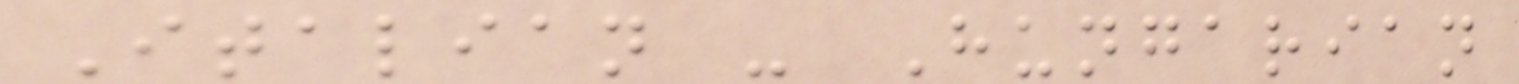Italian - Hungarian
